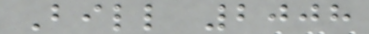Bill 2008
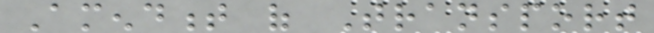Amendment of Transport
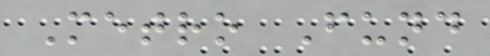Metro Fund
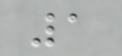1
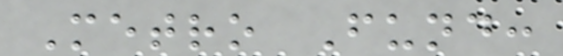Metro Fund:
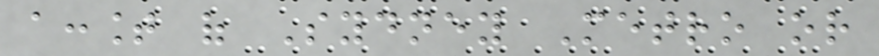account of Sydney Metro or
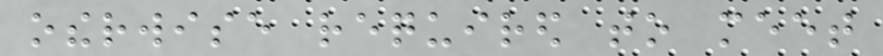otherwise required to meet
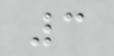3
